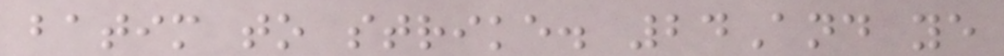batim to strike. 24And ye
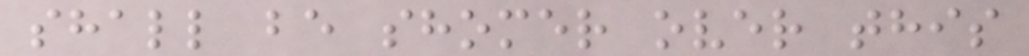shall be shomer over this
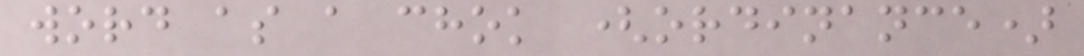word as a chok (ordinance)
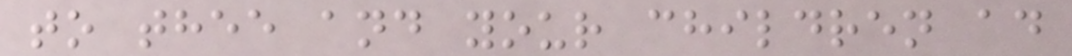to thee and your children ad
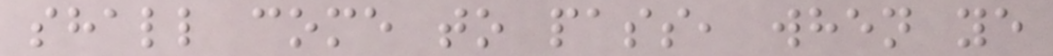shall come to pass, when ye
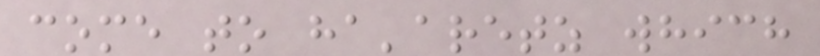come to ha'aretz which
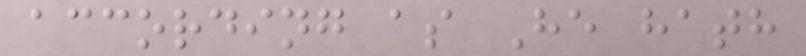according as He hath
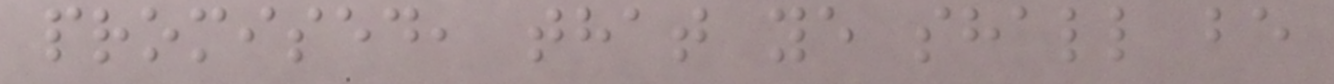promised, that ye shall be
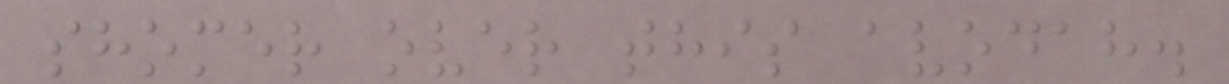shomer over this avodah.
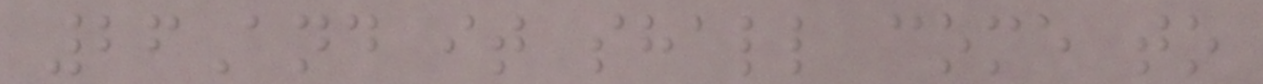26And it shall come to
